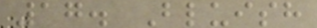17. Bluish
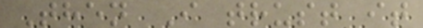Then I trust it
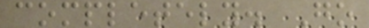completely. Go
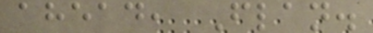ahead, Flan.
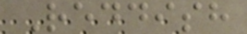Reddish
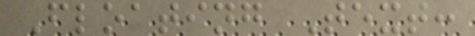Floating Text:
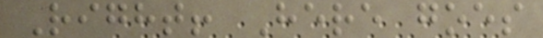Right! Here goes
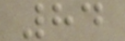84
